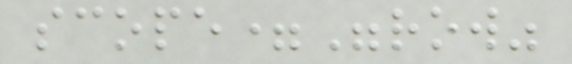scope="row"
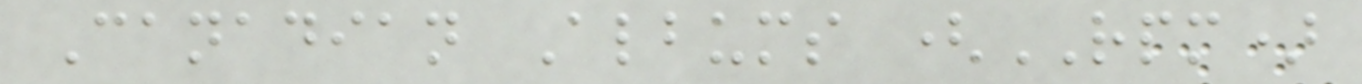Canadian Albums (RPM)
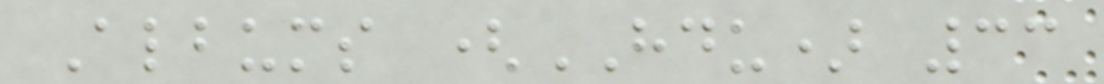Albums (HDU) 33
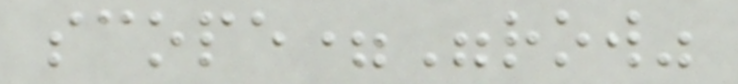scope="row"
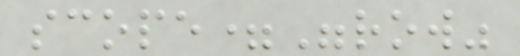scope="row"
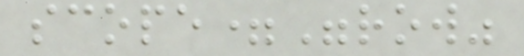scope="row"
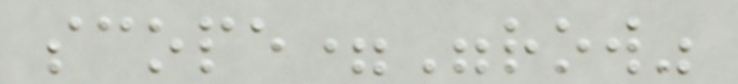scope="row"
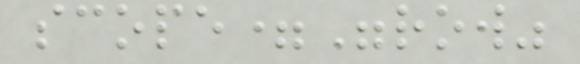scope="row"
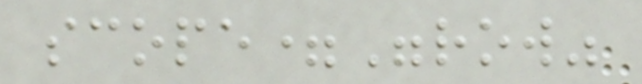scope="row"
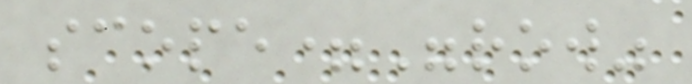scope="row"
